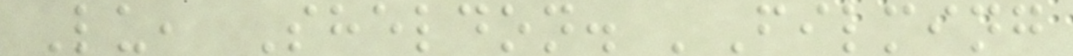Lu, Sheldon. 'Filming
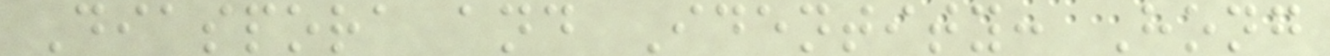Diaspora and Identity: Hong
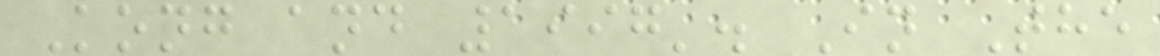Kong and 1997'. In The
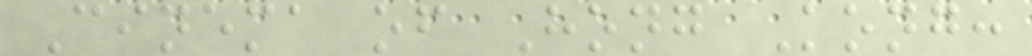Cinema of Hong Kong:
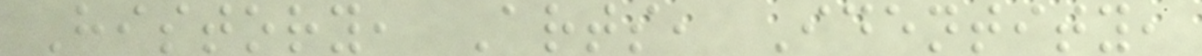History, Arts, Identity,
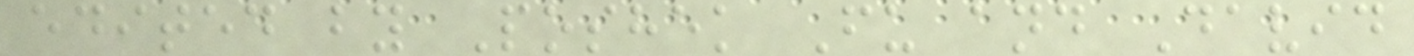edited by Poshek Fu and David
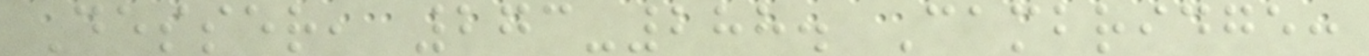Desser, 273-288. Cambridge:
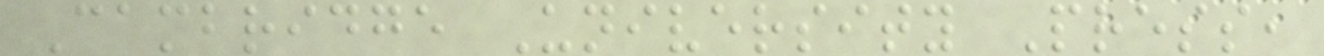Cambridge University Press,
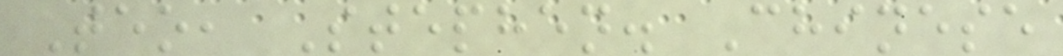Teo, Stephen. Chinese
